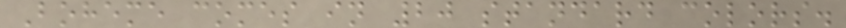Boheme comes in 20 standard colors.
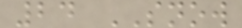24 SNOW
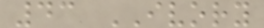43 IVORY
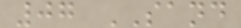07 SAND
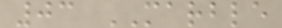03 MARBLE
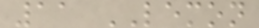11 LEMON
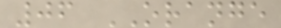06 ORANGE
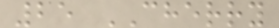25 CHERRY
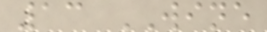13 WINE
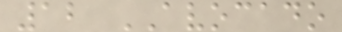12 AVOCADO
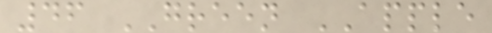46 GREEN APPLE
